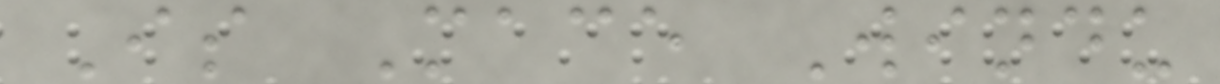Is Mace Windu
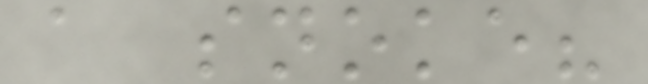a snoke?
